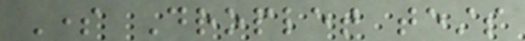Some Droplet tests
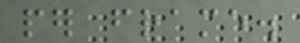per frame.
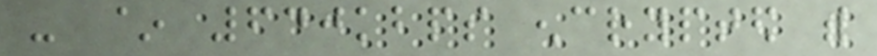- ~ 640kbps encrypted with
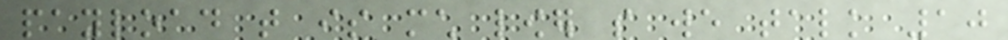payload that is much lower so we talk 10
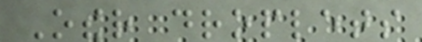Other droplets
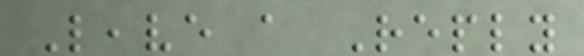Leave a Reply
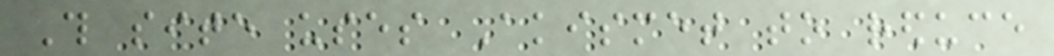This site uses Akismet to reduce
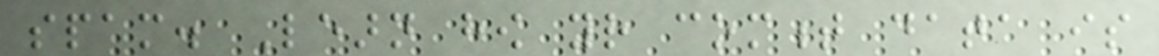spam. Learn how your comment data is
